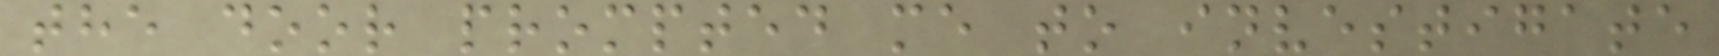the door prompted me to investigate
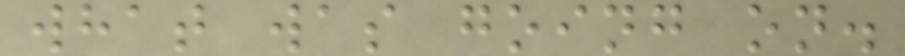what was going on.
